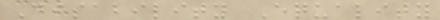Disability Equality
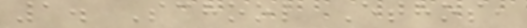1. School Ethos,
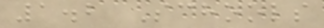1.2 Schools
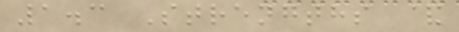1.3 Strengths &
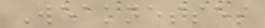Weaknesses
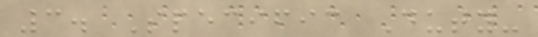3. Specific Duty-
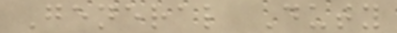General Duty
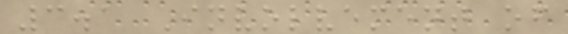3.1 Involvement of
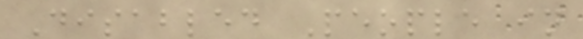Disabled People in
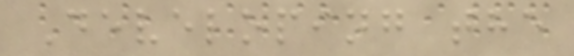Developing the
